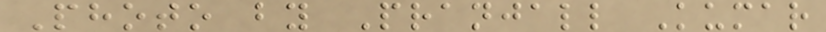Photo by Pranjall Kumar
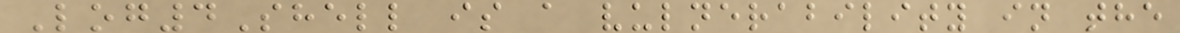Log4Shell is a vulnerability in the
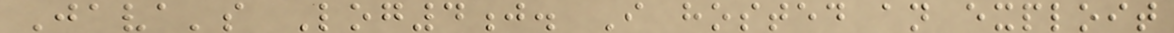Java's Log4j. I hosted an exploit
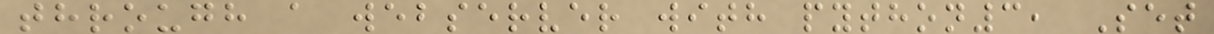through a webserver with python3, Set
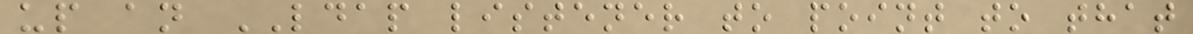up an LDAP listener to point to that
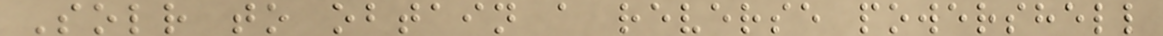Solr to obtain a reverse powershell
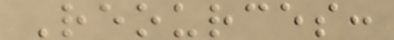Reources:
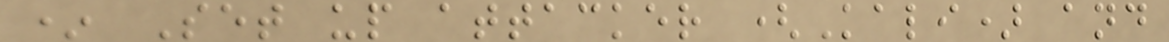* Set up attacker (Kali) and
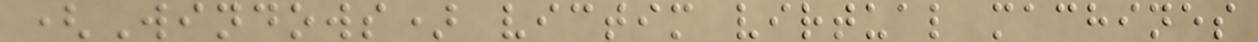(Windows) victim virtual machines
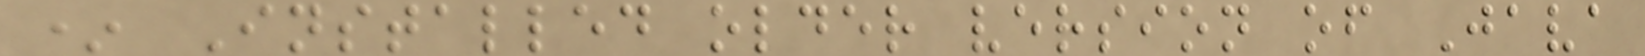* Installed older version of Java
